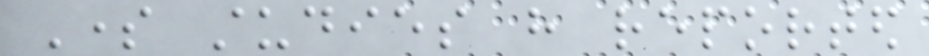Some studies have reported
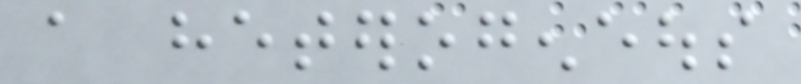a heterogeneous
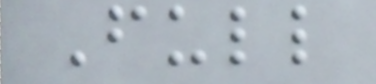Full
